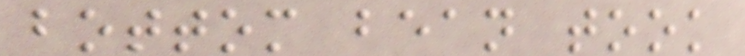bottom bean took
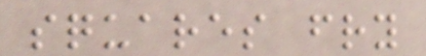squares fry
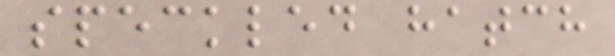speckled hatch
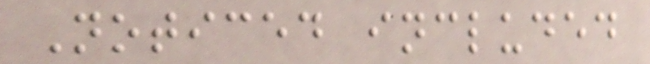Noticed included
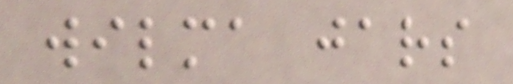wilma jars
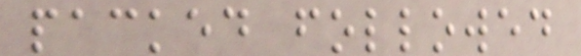packed followed
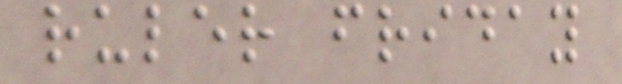ruler friday
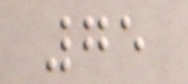75
